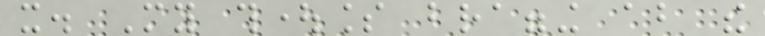it. My thoughtless bragging about the
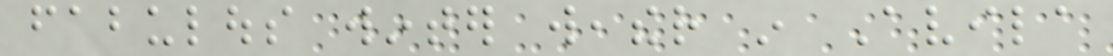fabulous winter weather in Avila
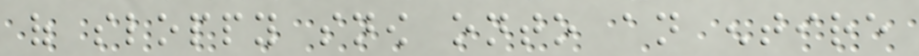of sloppy snow onto an entire
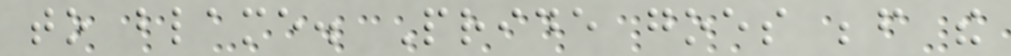to blame. Pride goes before the
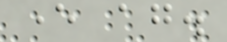ever again.
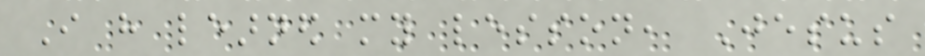I have learned my lesson, Jesus
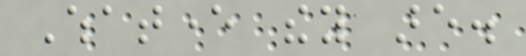Whatever they are.
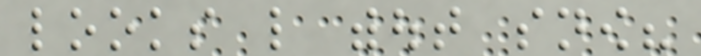looks like without snow?
